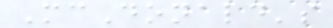McDonald's
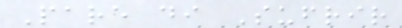Pare di Sufrir
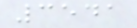3541
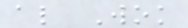al Wok
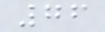76
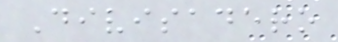Divisadero
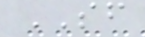SF
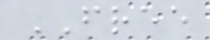FREE
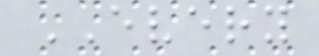EVERY
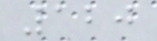120
